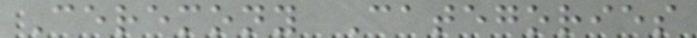Ceremony Categories
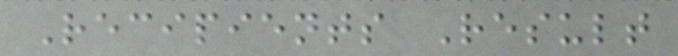Recipients Result
